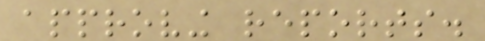approving reports.
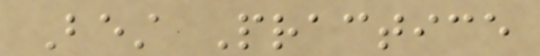Best Practice
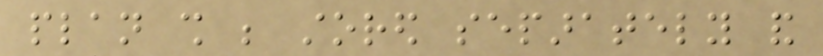plan shall be stored separately and
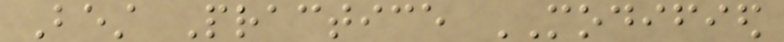Best Practice MODIFIED
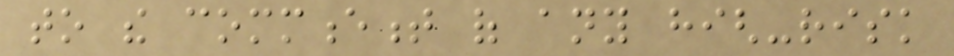to the commencement of any high-risk
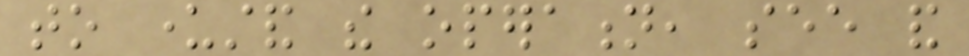to understand the operation, see and
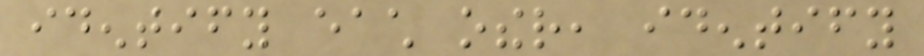identify each other, identify
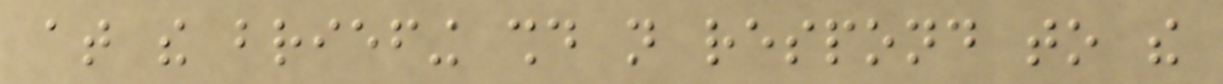at the briefing should not respond to the
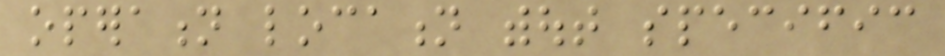operation location without specific
